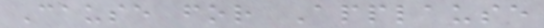Cause for Applause
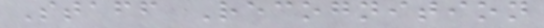Staff Recognition
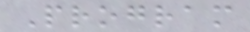Program
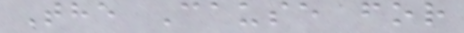The Cause for
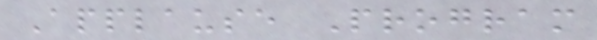Applause Program
